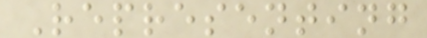Representing
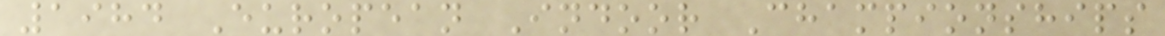1984 European Indoor Championships
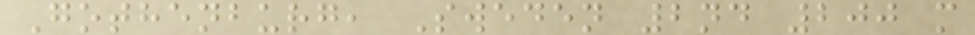Gothenburg, Sweden 2nd 200 m
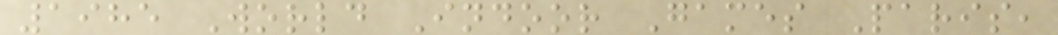1985 World Indoor Games Paris,
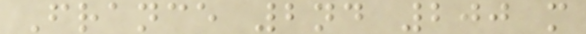France 2nd 200 m
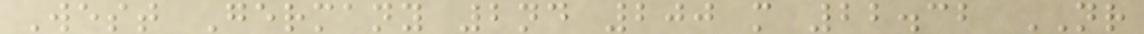West Germany 2nd 200 m 22.32 NR
